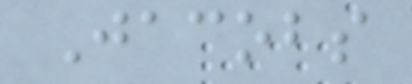Jacobs
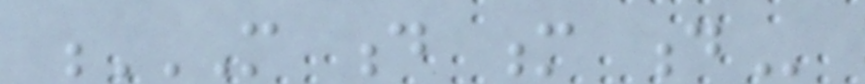M D M D
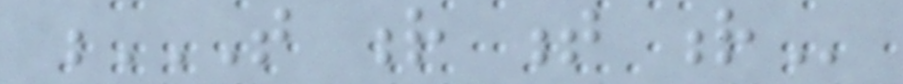T R T R
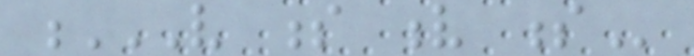V S V S
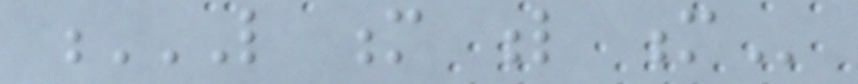L M L M
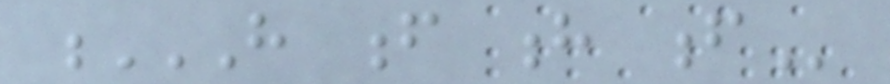H F H F
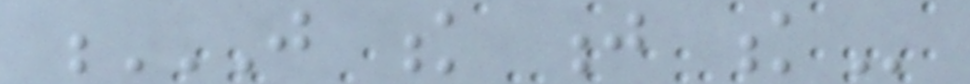J K J K
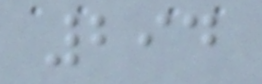294
